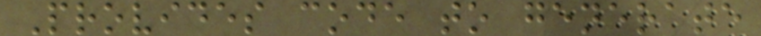Provides code to generate
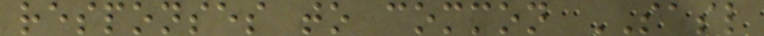responses to common SASL
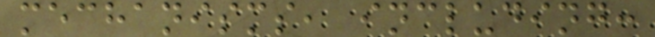mechanisms, including:
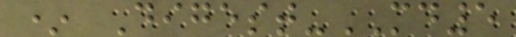* Digest-MD5
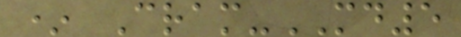* Cram-MD5
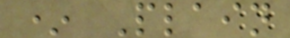* Plain
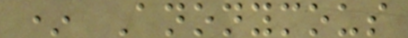* Anonymous
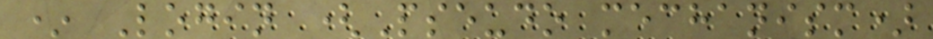* Login (Pseudo mechanism)
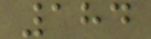184
